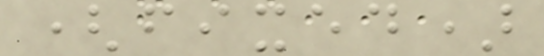(fixed)
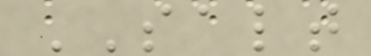SALT
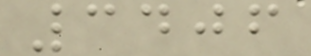3406
